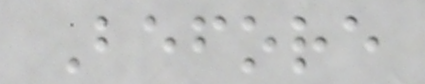Before
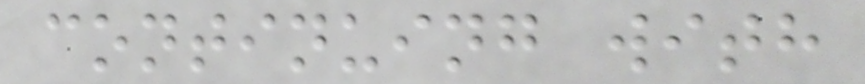continuing with
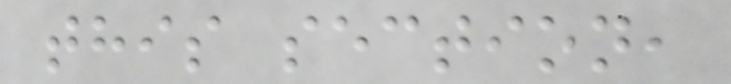this section,
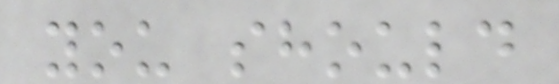you should
